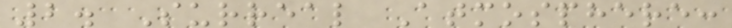2. Surreal Atmosphere:
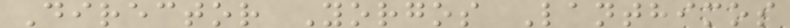Director Yorgos Lanthimos
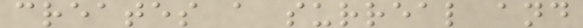creates a surreal and
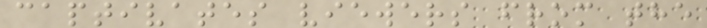captivates viewers from the
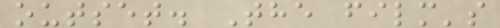outset. The film's
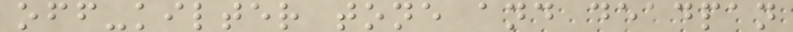off-kilter tone and deadpan
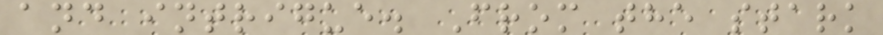and intrigue. From the stark
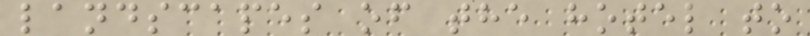landscapes of the hotel to
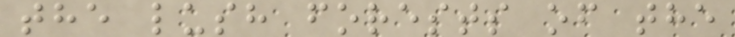the lush forests of the
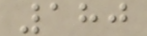180
